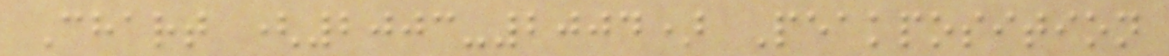Chart (2003-2004) Peakposition
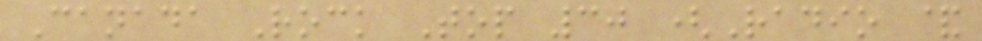Canada Rock Top 30 (Radio &
